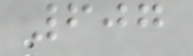607
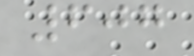607
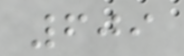609
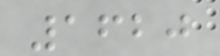1620
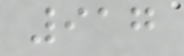917
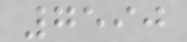7590
